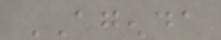AGENDA
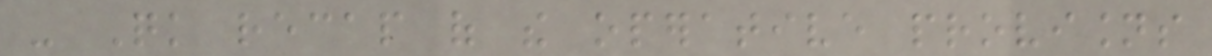- Quick recap of the operative provisions
